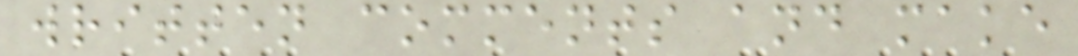written comments and make
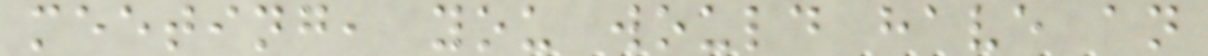meeting, you would have an
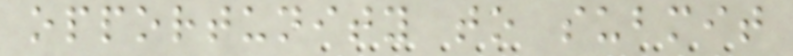opportunity to submit
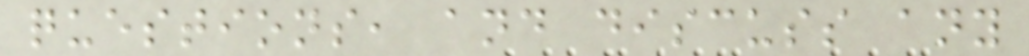questions, and discuss any
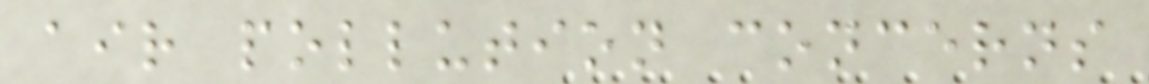air pollution concerns
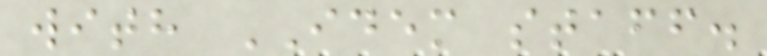with IDEM staff.
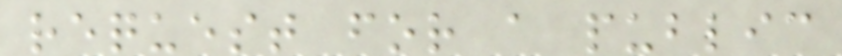request for a public
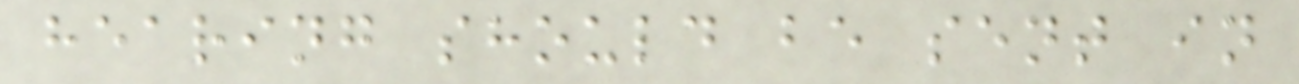hearing should be sent in
